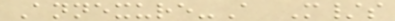Annexure-A M/s
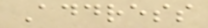Address
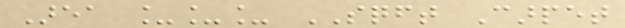Area ___ SQFT Carpet
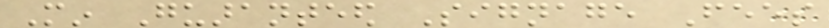Min Guaranteed Signage Fees
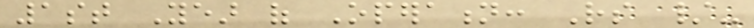1st Year of Operation: Rs /-
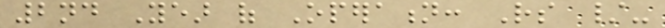2nd Year of Operation: Rs /-
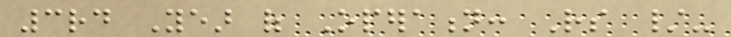3rd Year of Operation: Rs /-
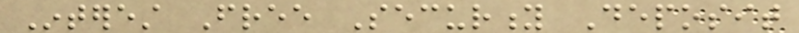Interest Free Security Deposit
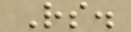Rs.
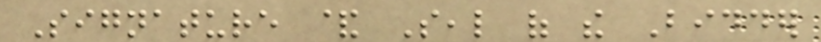Signature & Seal of the Bidder
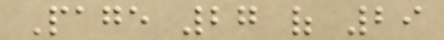Page 27 of 29
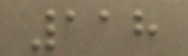118
